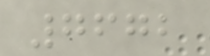7672
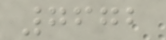7672
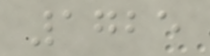1725
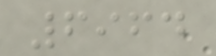6964
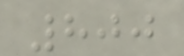800
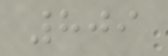809
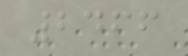2466
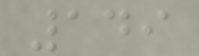149
